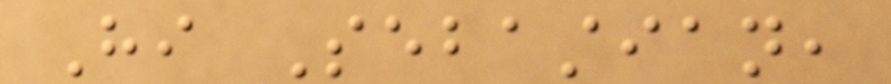Hi Sebastian,
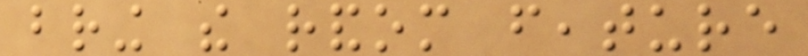bring the random feature
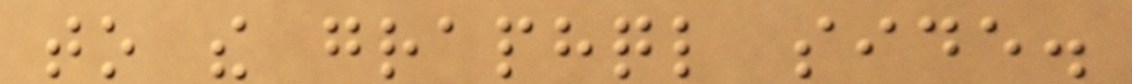to the graphql side.
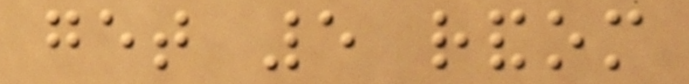get 5 random
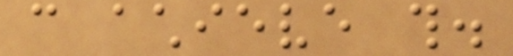can achieve this.
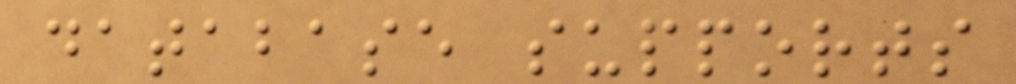database supports
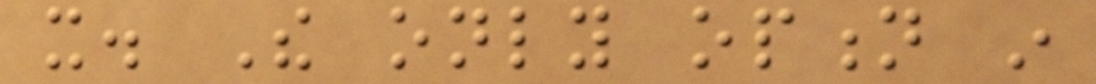it. The only option in
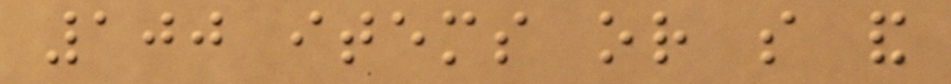100 items or so and
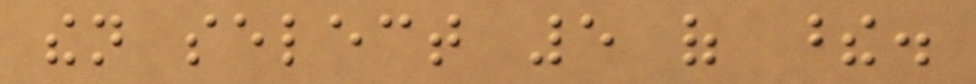then select 5 of these.
